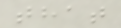that
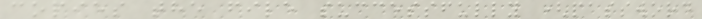copies the file successfully (password
